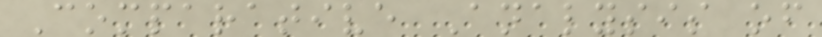Comparative Analysis of
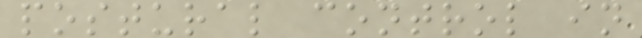postural control in
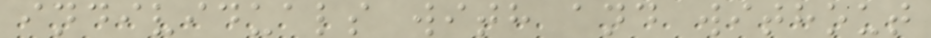individuals with and without
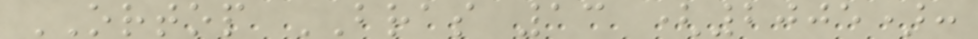ORTOP BRAS 13 (2005):
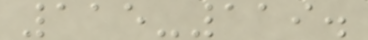115-119.
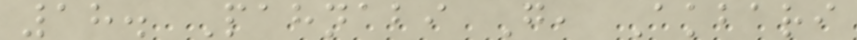18. Pahnabi G, Akbari
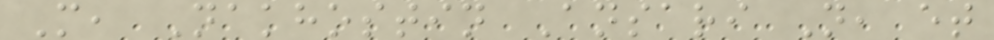M, Nakhostin Ansari N, et
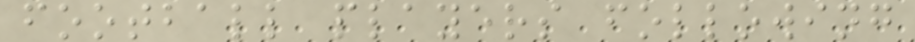football players following
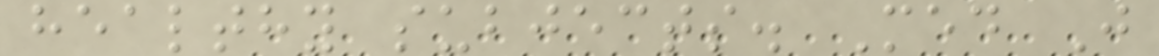healthy subjects. Med J
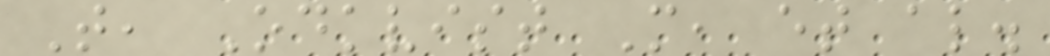T, Odkvist M, et al.
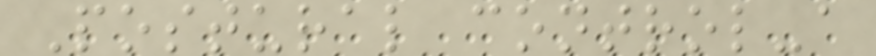Postural control-a
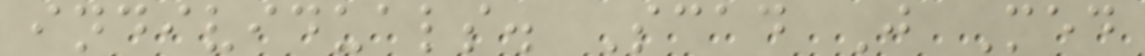individuals. Scad J Med
